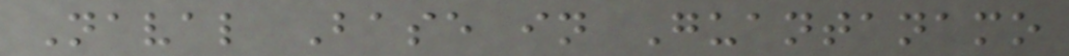Naval Base in Guantanamo
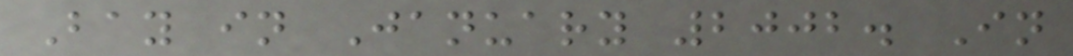Bay in January 2002. In
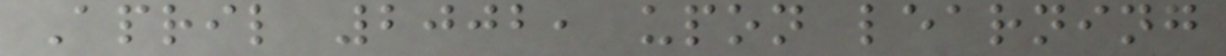April 2002, upon learning
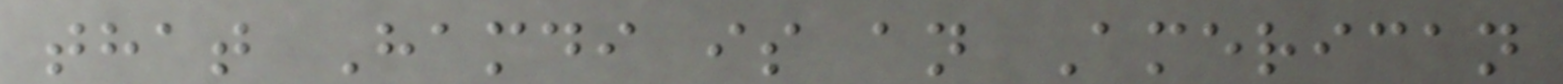that Hamdi is an American
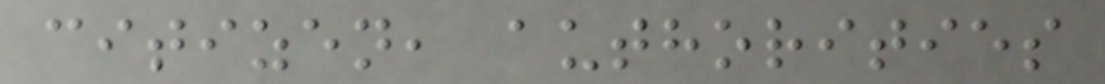citizen, authorities
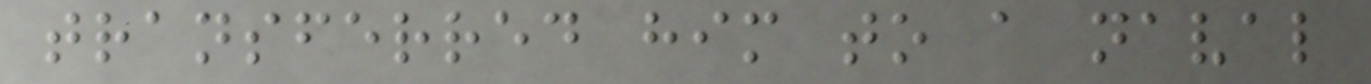transferred him to a naval
